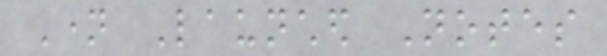Name Launched Notes
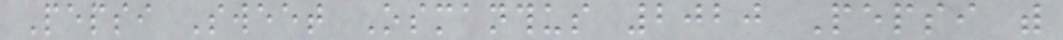Pepsi Sweet Osmanthus 2020 Pepsi with
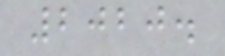2020.
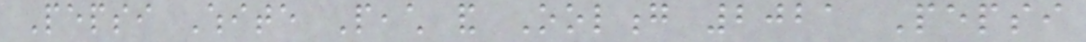Pepsi White Peach and Oolong 2021 Pepsi
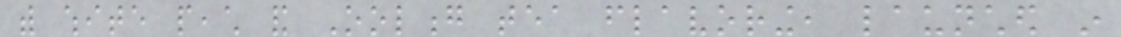with white peach and Oolong tea flavoring, launched in
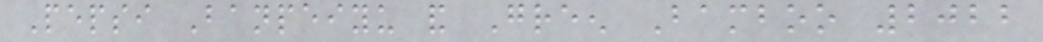Pepsi Banpeiyu and Green Bamboo 2022
